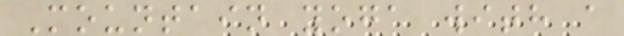Mountain yoga with a
